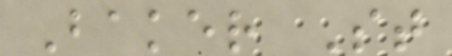Baker St
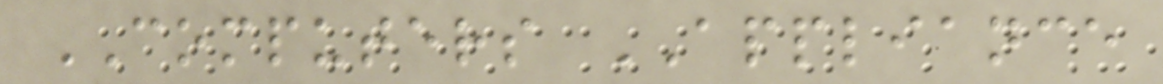COMPUTERS APPLIANCE
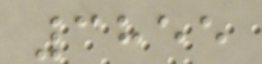3855
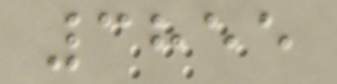3855
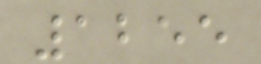1255
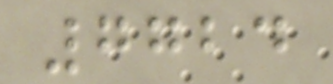7724
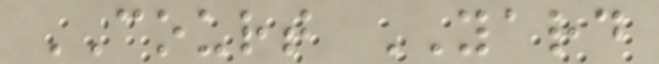COURT YARD
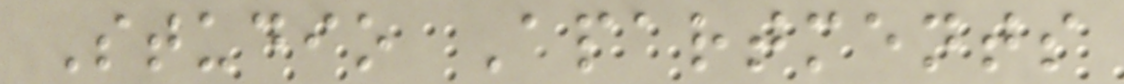Studio Apartments
